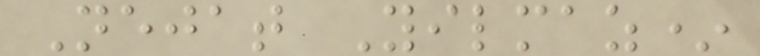Nejat Yilmaz*
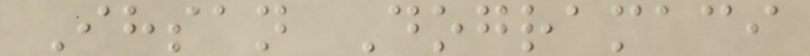Ihsan Dogramaci
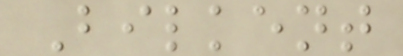Bilkent
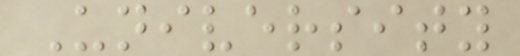University
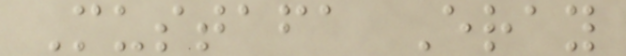Mustafa Eray
